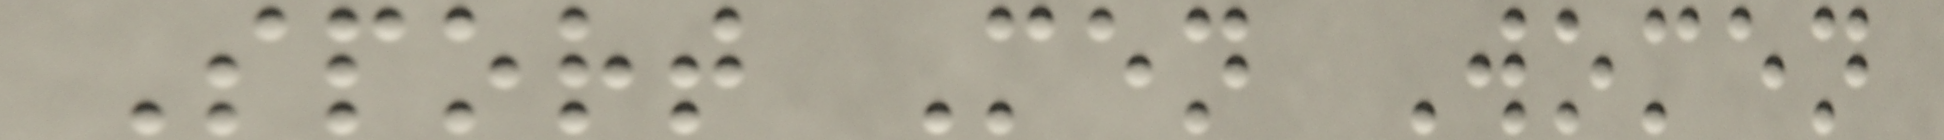Sport Men Women
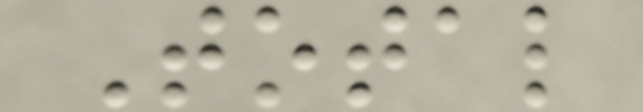Total
